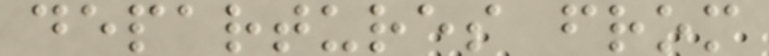departures from
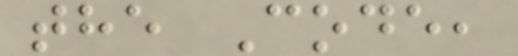the Code,
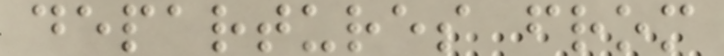departures from
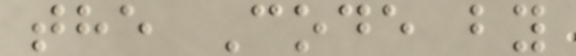the Code by
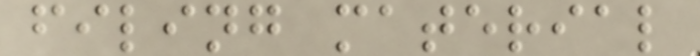filing material
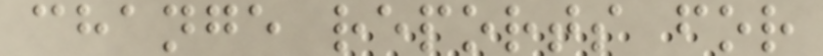change reports for
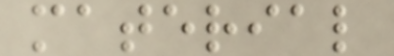material
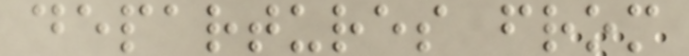departures from
